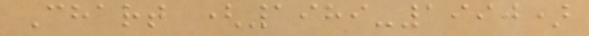Chart (1989-1990)
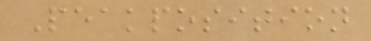Peakposition
